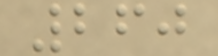260
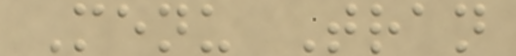Menu Tran
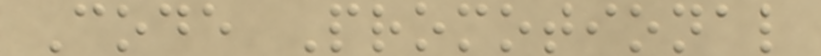Code Promotional
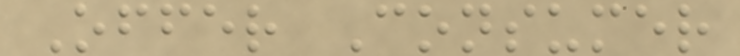Offer Consumer
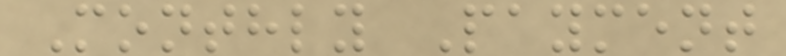Monthly Payment
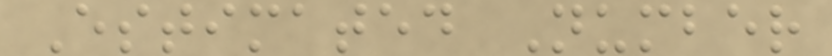Estimated Number
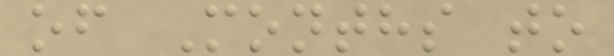of Months to
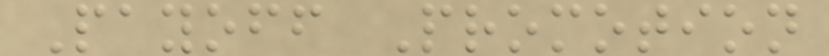Payoff Promotion
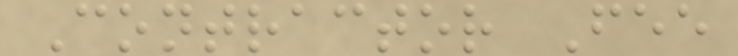Contractor Fee
